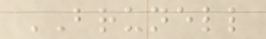BRUNELL
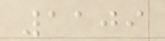1109
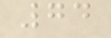74
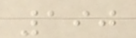190
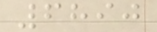6890
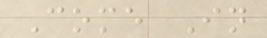Come In
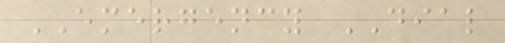EMERGENCY DIAL
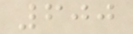600
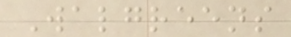Walgreens
